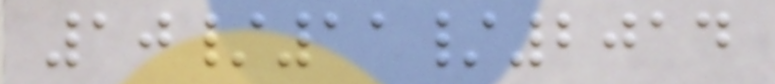10/11/2014
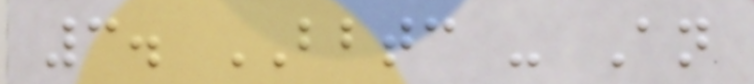3. BBTC - An
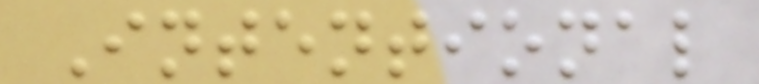Intentional
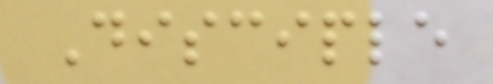Disciple
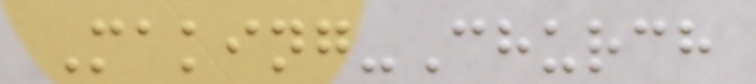Making-Church
